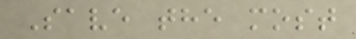Save the most
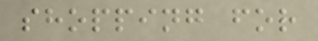shopping for
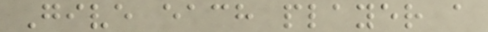Give each player a
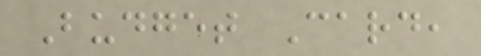Budget Card,
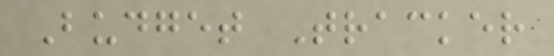Budget Tracker
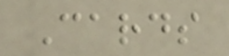Cards
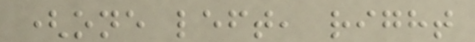(one left, right
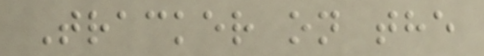Tracker on the
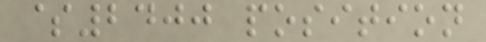$2400 position
